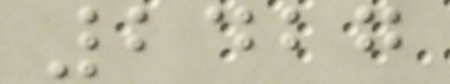2427
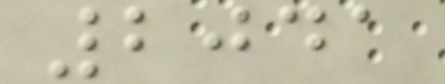2041
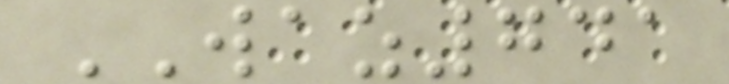WAZ741
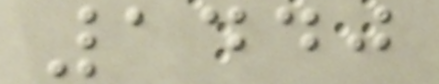1440
